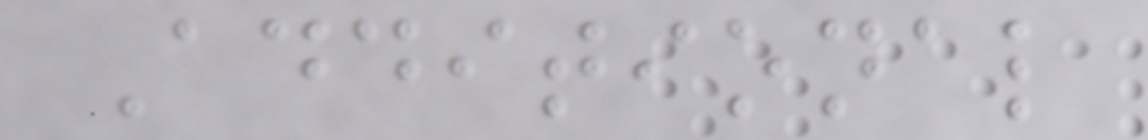Additional
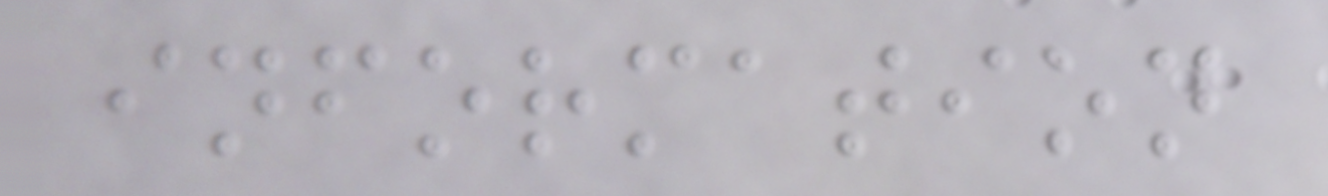information
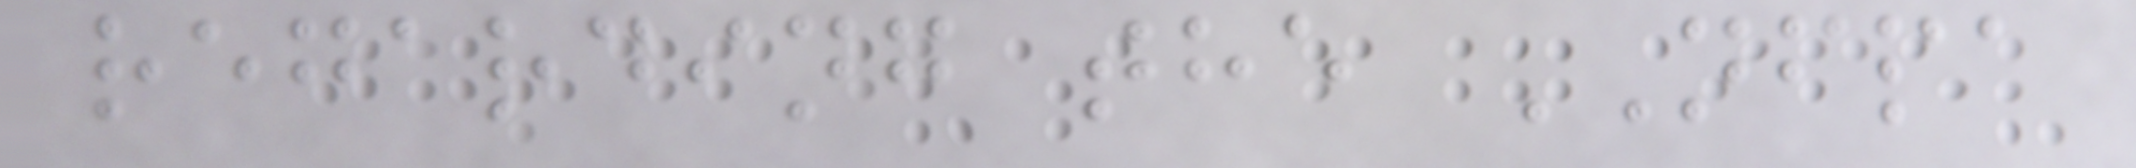regarding the NFPA
